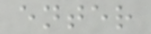enter
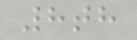8th
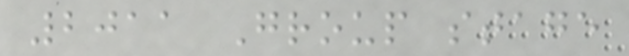2011 Group stage
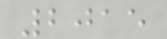2015
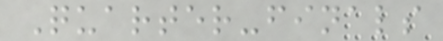Quarter-finals
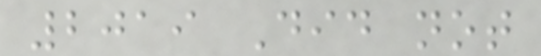2019 Did not
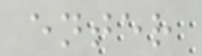enter
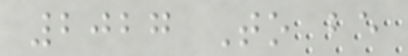2027 To be
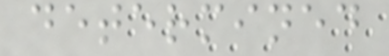determined
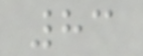83
